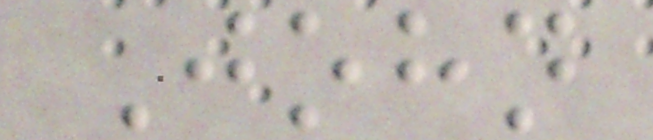John
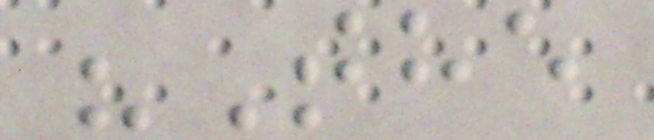"The
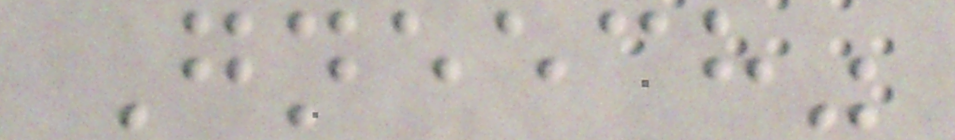Gneech"
